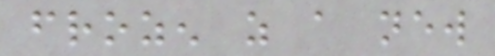frozen as a new
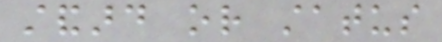standard or status
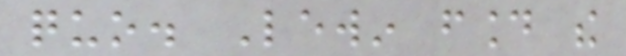quo. Lewin found the
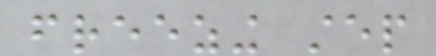freezing step
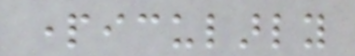particularly
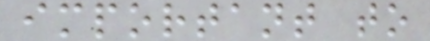important to
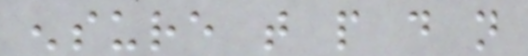ensure that people do not
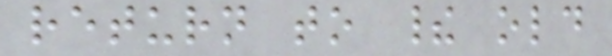return to their old
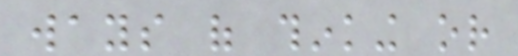ways of thinking or
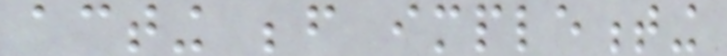acting before implementing
